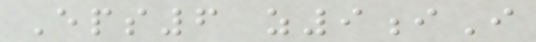Eps6 z9iI
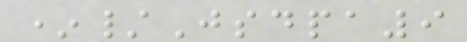*/Jsdpa9
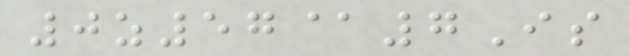0z57@7Is
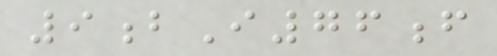9bI76f
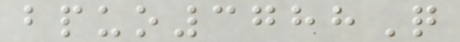bpuo3788Q
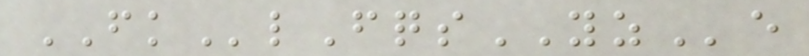FKlFqsYZe
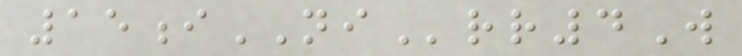15iNIrr4W
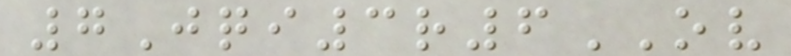7Jqi3r6OV
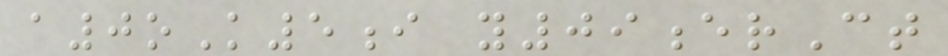a0oK5i y09erCt
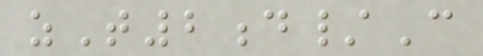zT2d/C
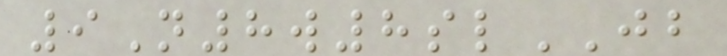9N8w8slJB
